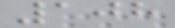108
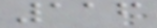116
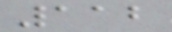112
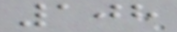108
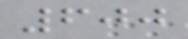600
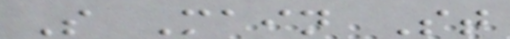S Main St
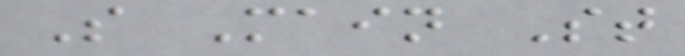S Main St
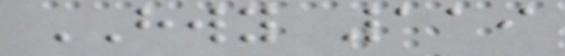HWY 119
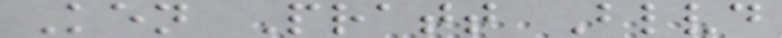Ken Pratt Blvd
